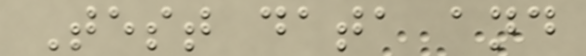Test data and
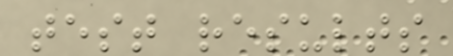test results
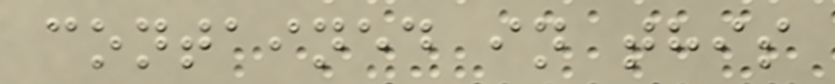contained in this
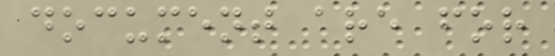document are for
